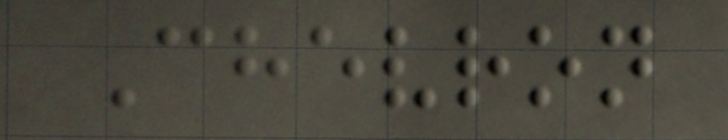Chevron
